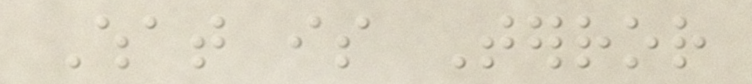What is Terror
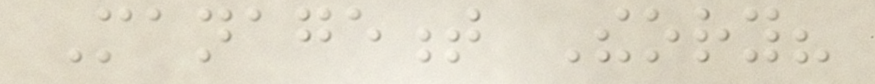Management Theory?
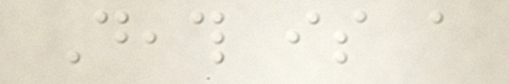Death is a
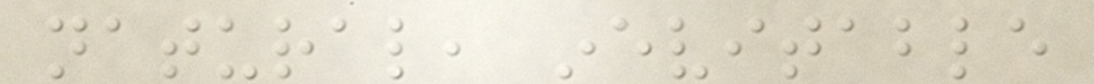natural, inevitable
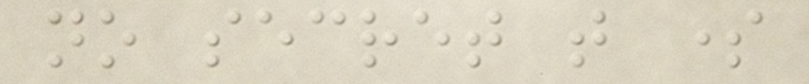no secret that some
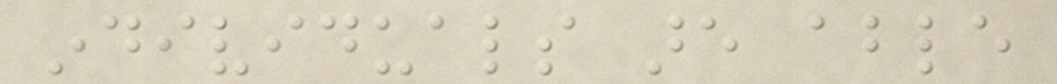individuals are able
